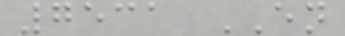7531 EN
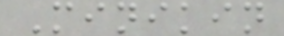Minikin
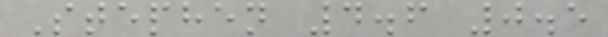Stephen 4.6 0.5
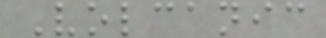Volcanic
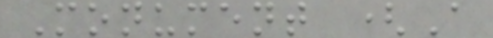Monument (A
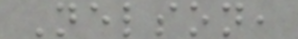Nelson,
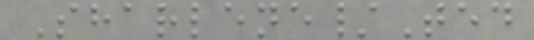Sharlene/Ted
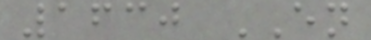1630 EN
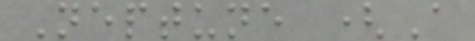Neptune (A
